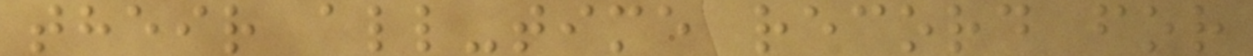their all-time record for
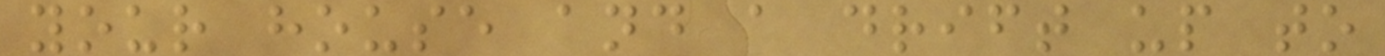your house and a drift up to
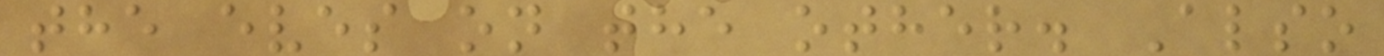the eves on the other. Also
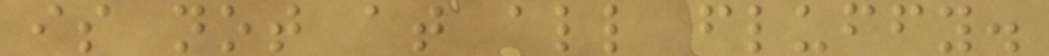is not at all fluffy.
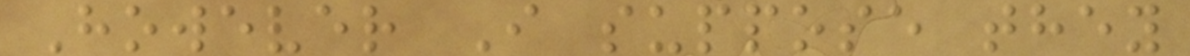However I suppose they
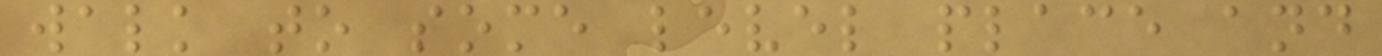walk to some level place and
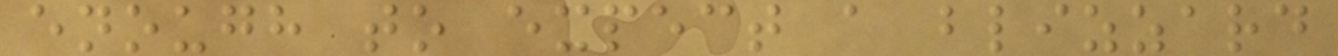enough to expect a blizzard
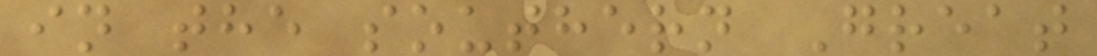in the southern Great
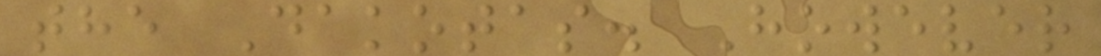the Dakotas. However
